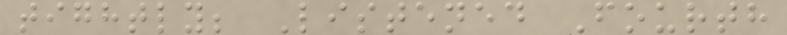tightly; Listened Fourth
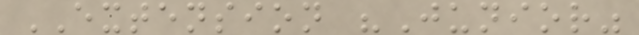EXTENSION "Junior"
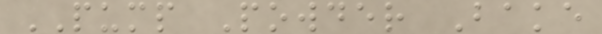PUMP Powder Bake
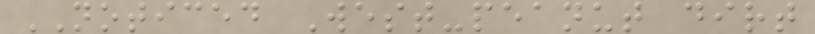NOTICED West-peanut dirt
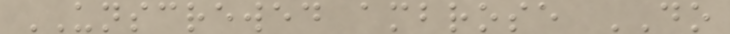UNSCREWED ambrose DO
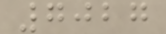7027
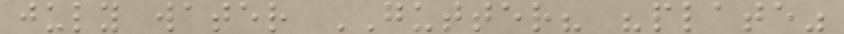july water GUTTER? "plate"
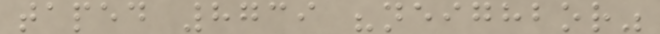taped 8739 "neighbor"
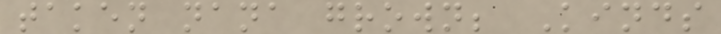taken nana grown; Kinds
